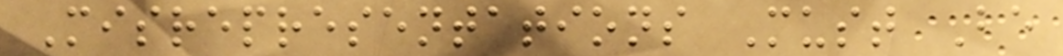Misrepresentations Must Be
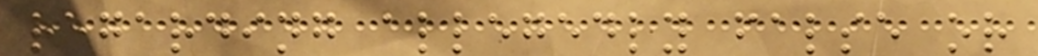regarding allegedly false or
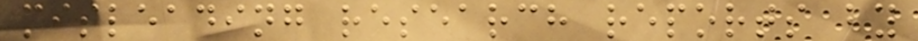misleading research reports by
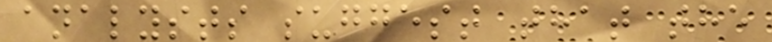analysts suggest that the
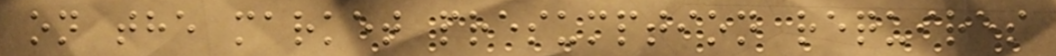on the market presumption requires
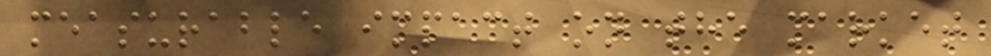measurable impact on the market
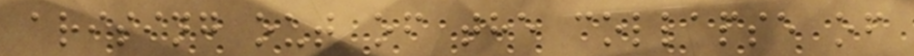arising out of the collapse of
